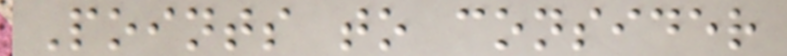Points to consider
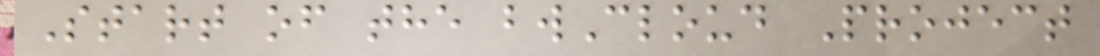Start of the bwCloud Project
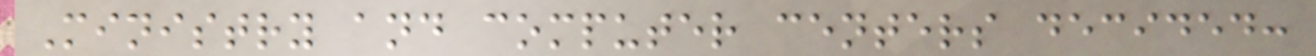Ministry and computer centers decided:
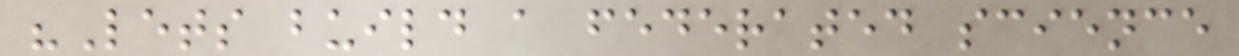"Lets build a federated science
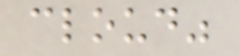cloud"
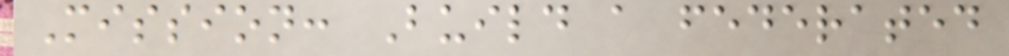Mission: Build a federated
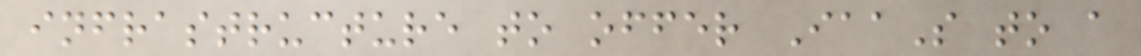infrastructure to offer IaaS to a
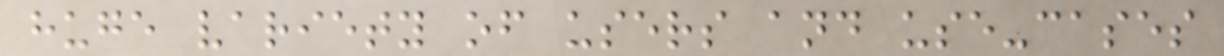huge variety of users and use-cases
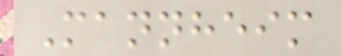Mannheim
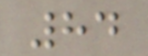84
